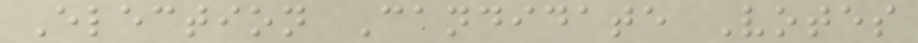Election Candidate Votes
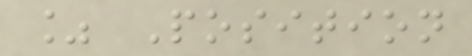% Position
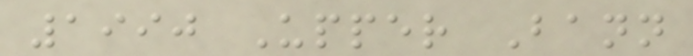1990 Upper Bann
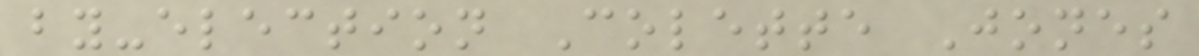by-election Colette Jones
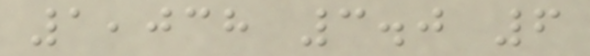1,038 3.0 6
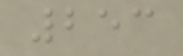253
